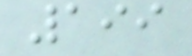199
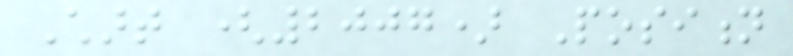Chart (2007) Position
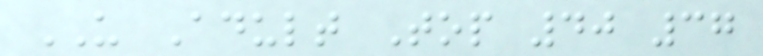US Adult Top 40 37
